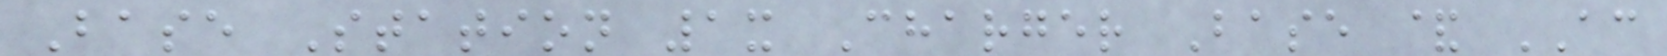Base Station 1x Charger Base & AC
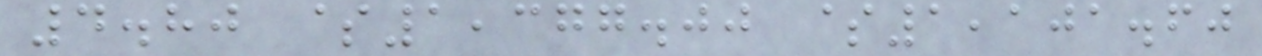4.80 $1,377.00 $1,101.60
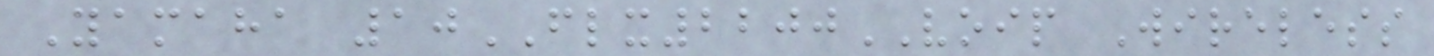Yamaha 10FLX2200VOIP Wireless
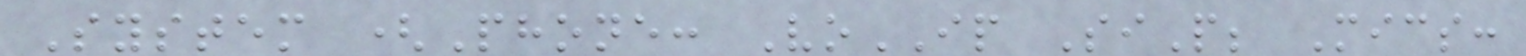System (Phone: VoIP SiP; Mics:
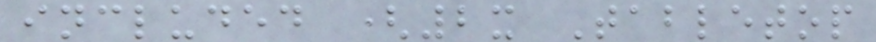included (2x Tabletop
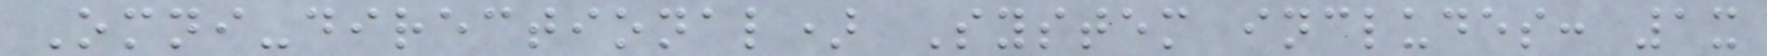Omni-directional) System includes: 1x
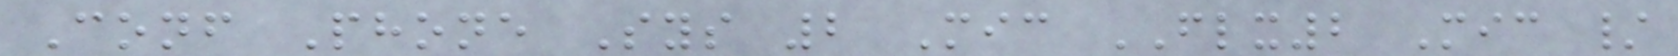Conf Phone Sys 2 Mic FLX2 Mic /
